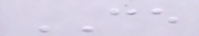CE
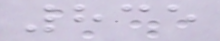835
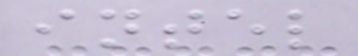intel
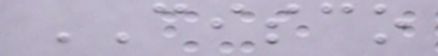CISCO
